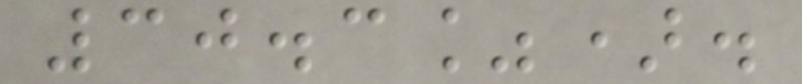30.3%).
